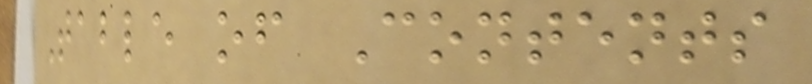Table of Contents
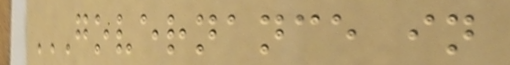GOVERNANCE IN
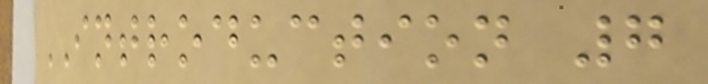INTRODUCTION 7
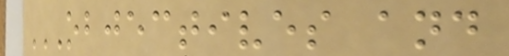OBJECTIVES AND
